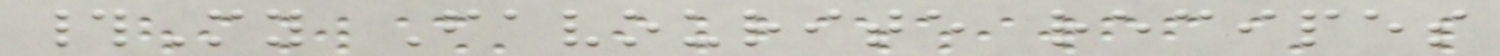#My Favourite recipes
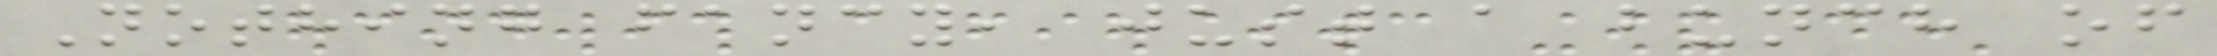Nothing fancy, just a bunch of
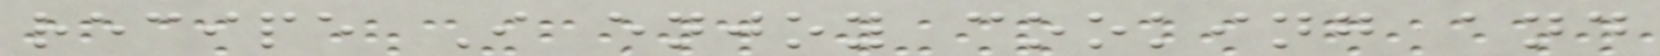recipe I enjoy cooking and
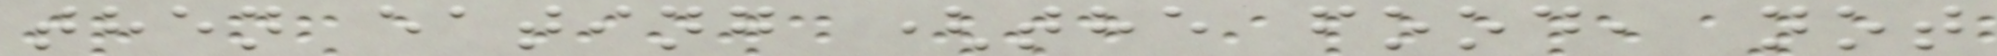then eating (the food, not
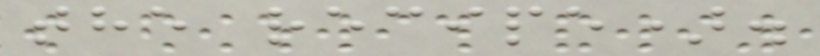the recipe).
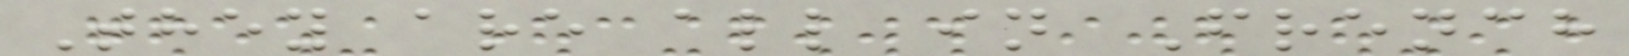They are all in French
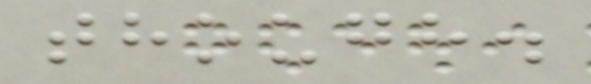though.
